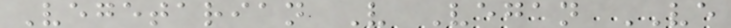Vegetarian V Vegan VE
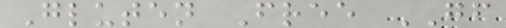Gluten Free GF
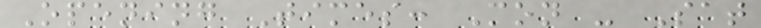Opening Times: Mon - Sat
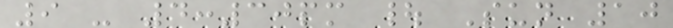9 - 4:30pm | Sun 10
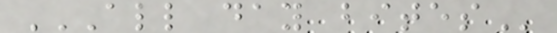ALL DAY BITES
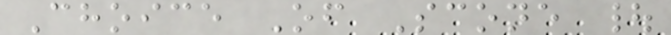Choice Of Scone |
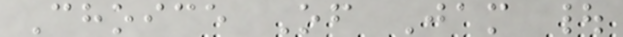Choice Of Jam |
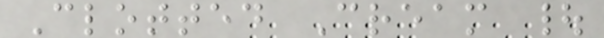Clotted Cream |
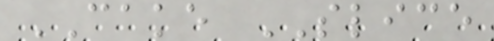CAKE SLICE
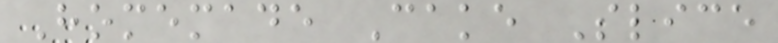Homemade Cake Slice
